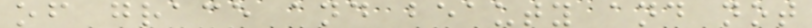of grace and beauty and not
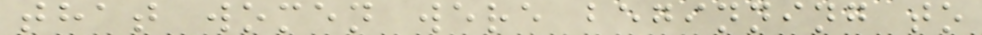that women were beginning to
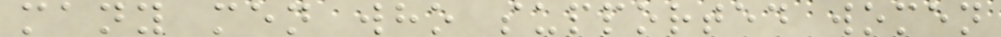many men who supported women
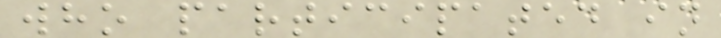who participated in
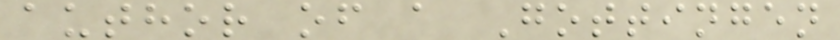author of a Gottingen
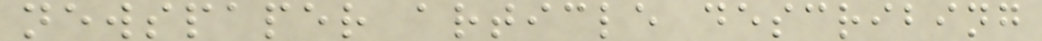newspaper article describing
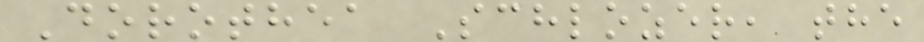Dorothea Schlozer, the
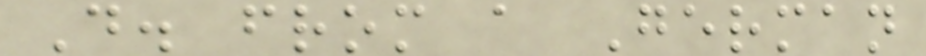D. from a German
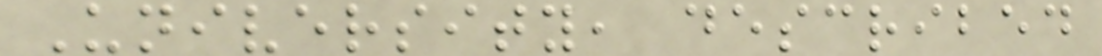University, described
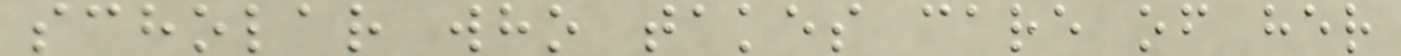scholar who takes care of her
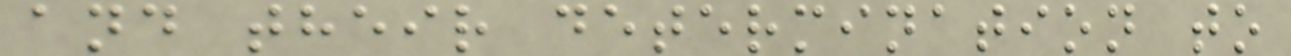and their determination to
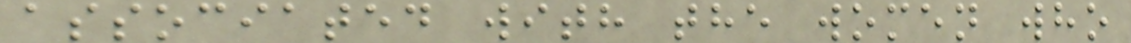associated with the women who
